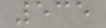535
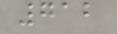712
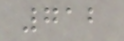712
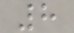8
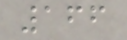166
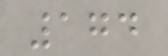174
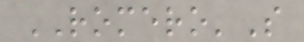ROMERO'S
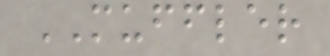MUFFLER
